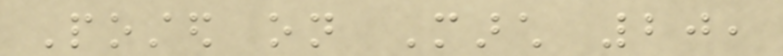Posted on March 20,
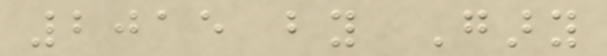2015 by Gary
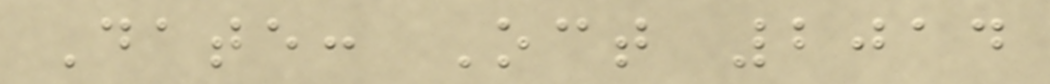Date: Oct 2014
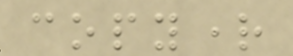copyright
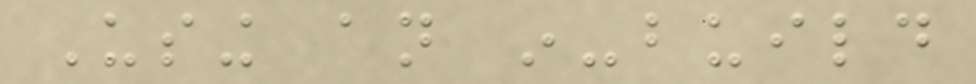Using an in-build
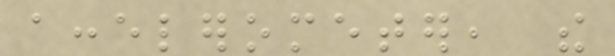accelerometer, the
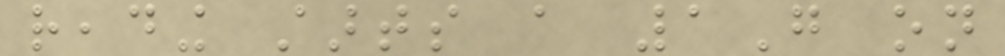reading starts a 1G on
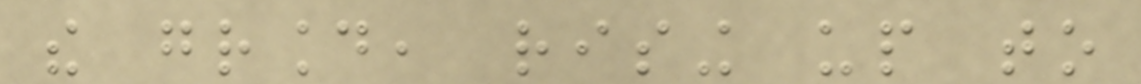the ground, rising up to
